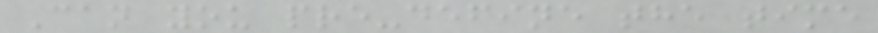Can you pre-define the time
